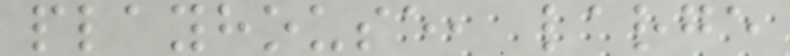playhouse, large
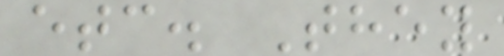etc. They
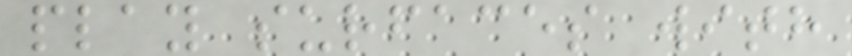play surfaces with
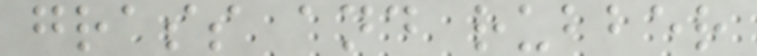grass and rubber
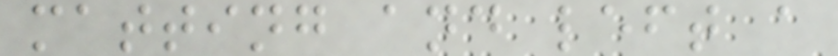matting and left a
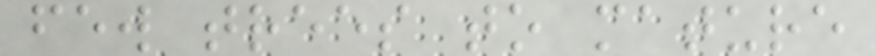few trees to mature
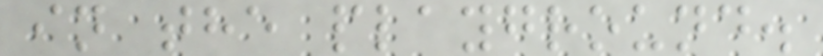in the playground.
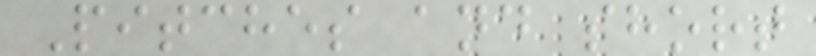Pitches and short
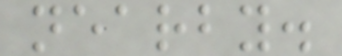nearby.
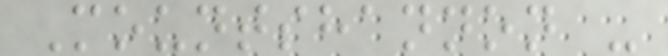Mountshannon -
